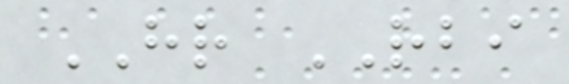HR RBI
